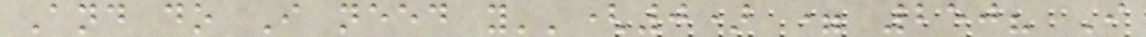And do I need y''(0) = 250? I
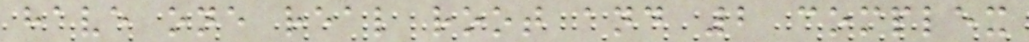have one real root and 2 complex
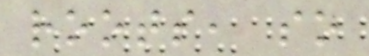roots, so
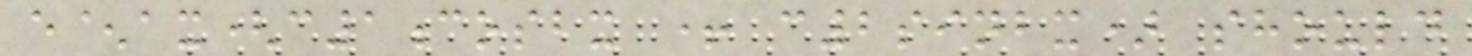e^ax(c1cosbx + c2sinbx) should
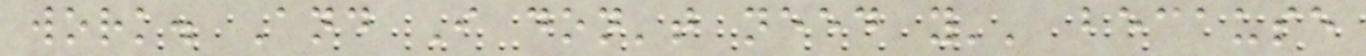work. And I don't need y'' because
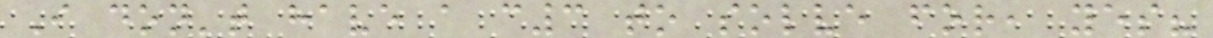I don't have a c3 to solve for, yes?
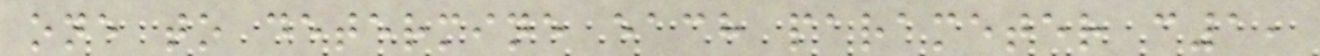one to determine each parameter c1,
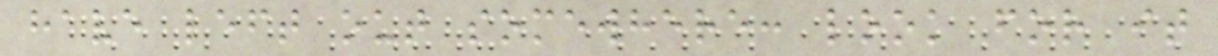have left out somewhere: look for it
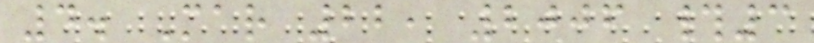4. Mar 22, 2006 #3
